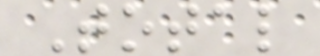Total
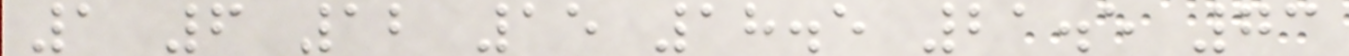1 6 12 15 18.5 21.5 73
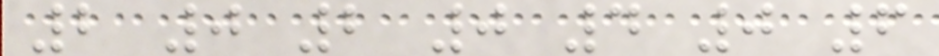2 0 2 0 4 0 6
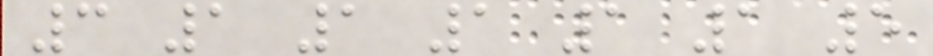3 1 1 1 1 1 5
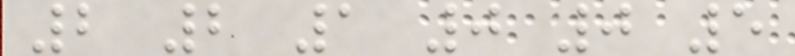2 2 1 0 0 5
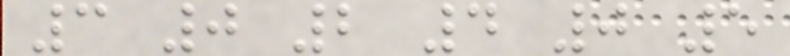3 0 2 4 0 5
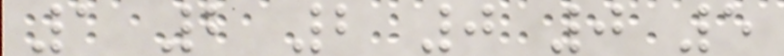1 2 2 0 0 5
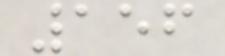156
